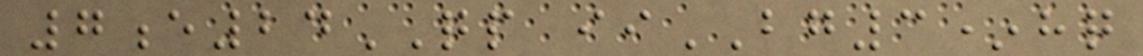7e24QP iiBG3*hq
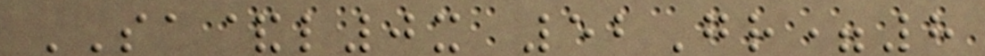SA&l0x 52Gr=8
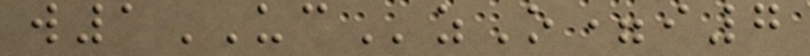w1UCzO=i7
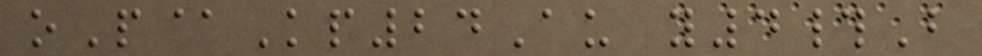oP@Kp24Au y4#B
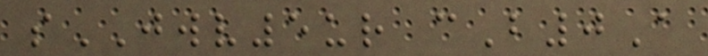sJWV5ur cB0A
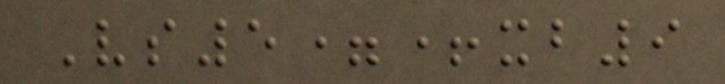Vs5=+xb9
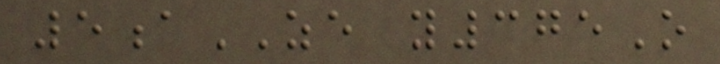5aZE y375O
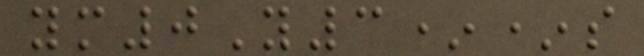ym0Y3**s
